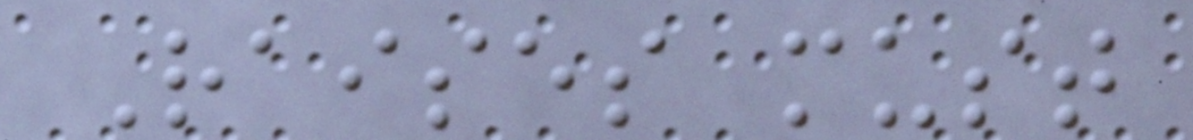Raises must
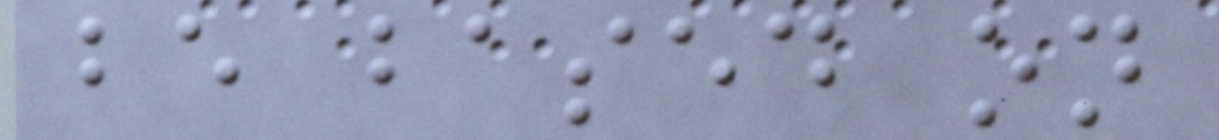be based on
